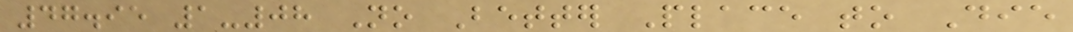47.95 1-08 No Better Place to Die
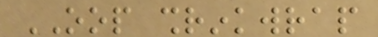OOP shrinkwrap
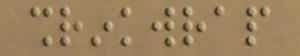shrinkwrap
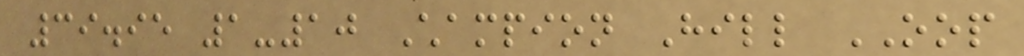39.95 1-10 Champion Hill OOP
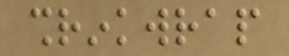shrinkwrap
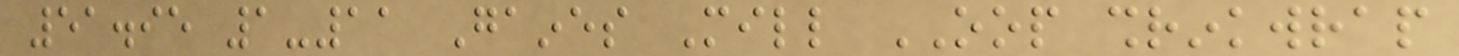51.95 1-11 Gaines Mill OOP shrinkwrap
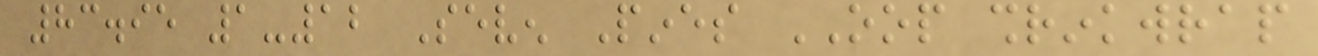83.95 1-12 Seven Pines OOP shrinkwrap
